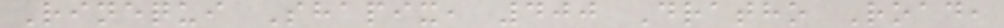Rinequi Shapix, 400 Dratho Road,
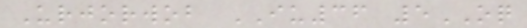Urjorwob IU36 5OQ
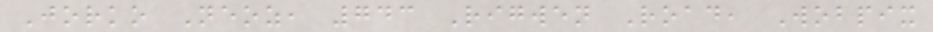Jorko Neoz, 743 Rigwen Road, Wobpix
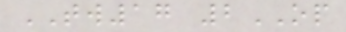TW17 2OP
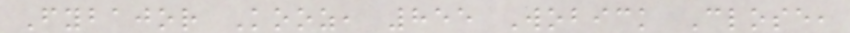Fybajor Kooz, 855 Wobick Close,
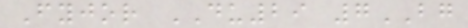Fyjor DU29 7BG
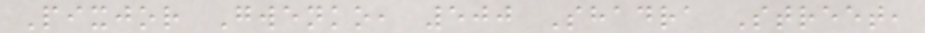Pixjor Gwenko, 500 Shadra Street,
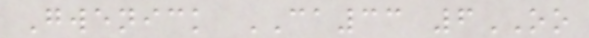Gwenick CA33 6OO
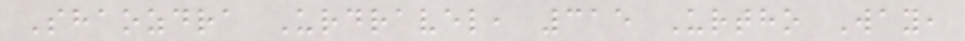Shaozdra Urdravel, 315 Urtho Way,
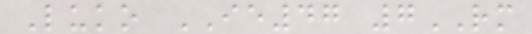Luko IE47 7RM
